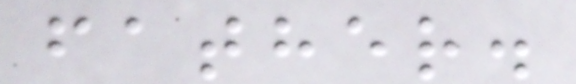father.
